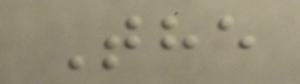The
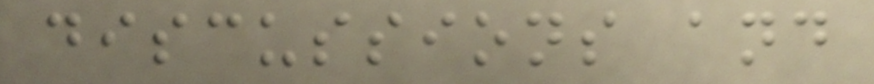discussions and
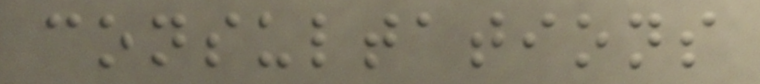consultations
